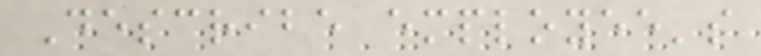Describe employee's
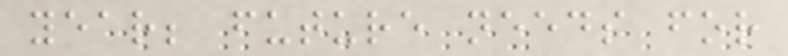year; future needs for
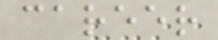career
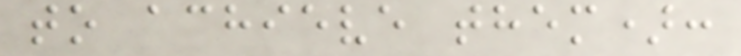to achieve them):
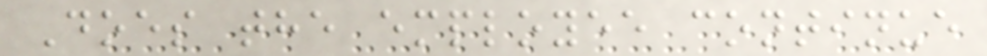Does the employee continue
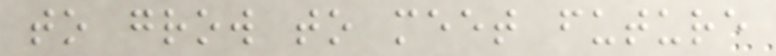to grow to meet future
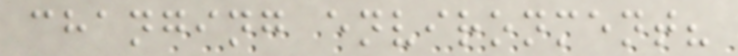changing environment?
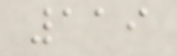119
